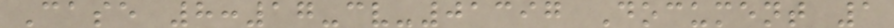Case 8:17-cv-01397 Document 1
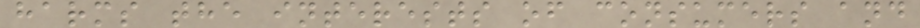harms the interests of consumers and
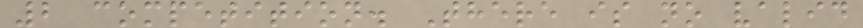2 competition. There is no valid
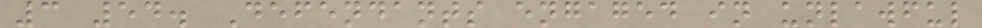3 54. Defendants engaged in unlawful
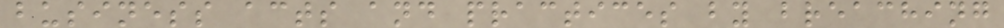business acts and practices by breaching
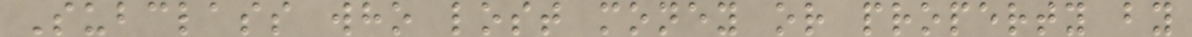Subclass who lost money or property by
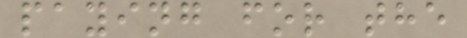paying for the
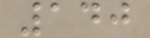140
